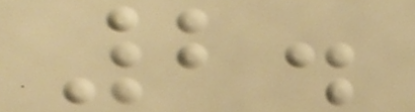2.
